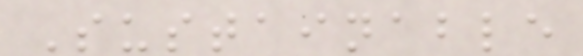Sustainable
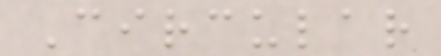Circular
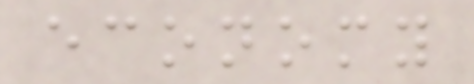economy
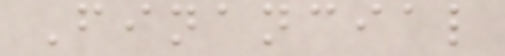Financial
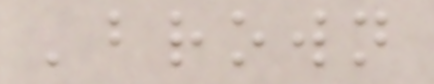'brown
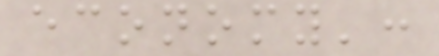economy':
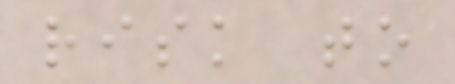risk to
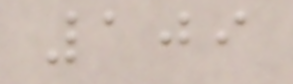109
